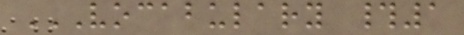VOCABULARY #1
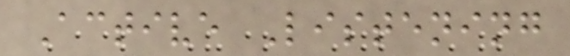Active Listening
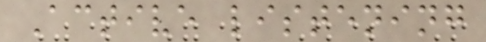Active listening
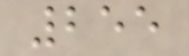255
